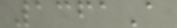1361A
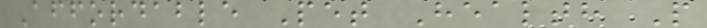Affordable Pet Health P
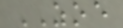ZOE
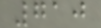710
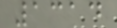1314
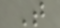T
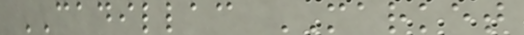CADILLAC MARKET
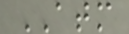ATM
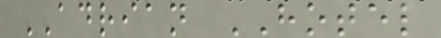ADRIAN HOTEL
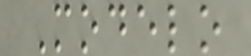Modelo
